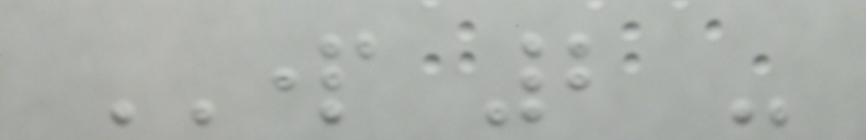PART 2 -
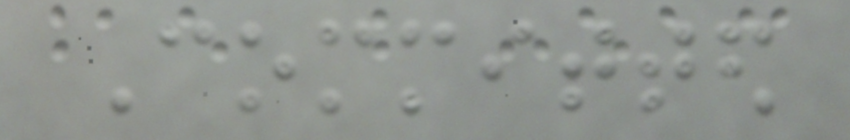Committed
